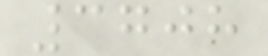3708
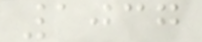1037
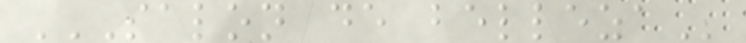SALON DE BELLEZA
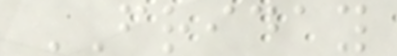FRIDAY
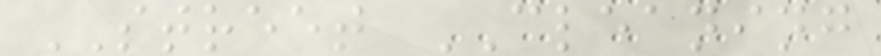STREET CLEANING
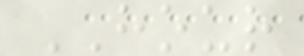HOUR
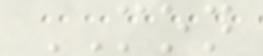MON
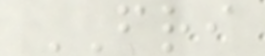FRI
